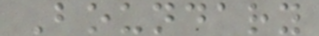Boundary
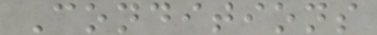Conditions
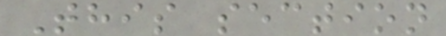This section
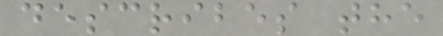describes the
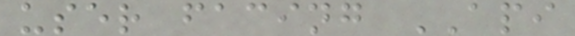user facing API
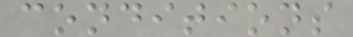conditions
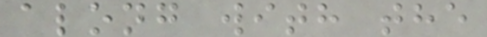along with the
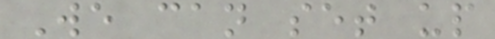We can set up
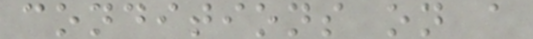conditions on a
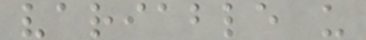variable u
